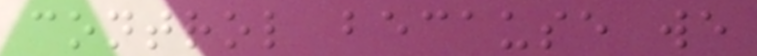control because we
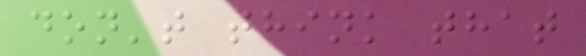don't think that
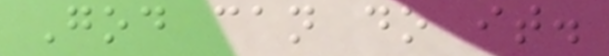God can do it.
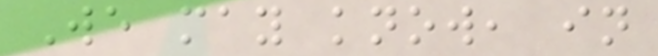We may know, in
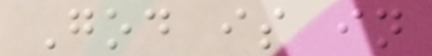God is in
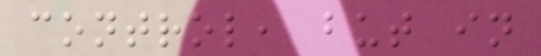control, but in
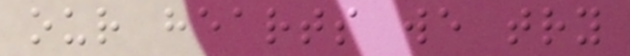our hearts we try
